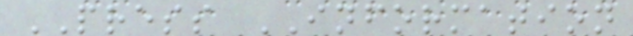PRESS INFORMATION
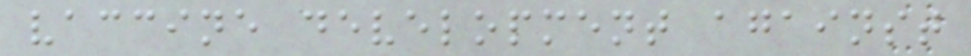vaccine development against
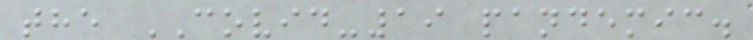the COVID-19 pandemic.
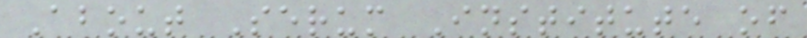About Serum Institute of
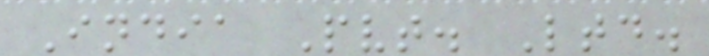India Pvt. Ltd.
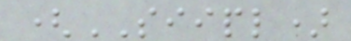(SIIPL)
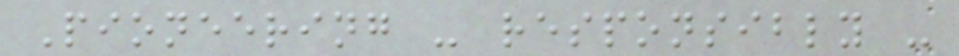Pioneering - responsibly -
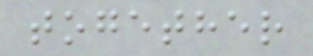together
